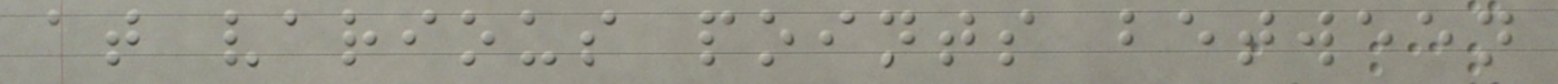at various points between
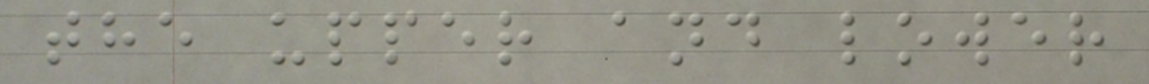the upper and lower
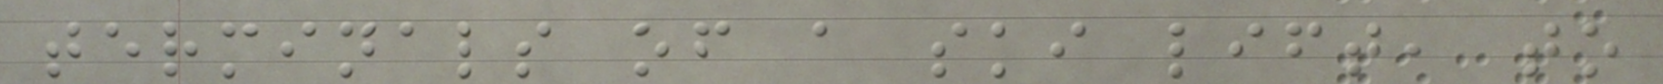terminals of a ski lift, to
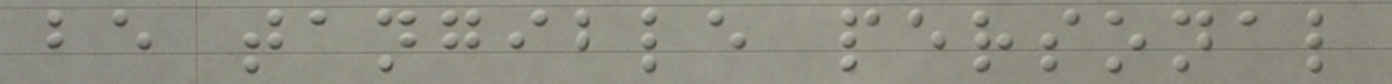be tangible personal
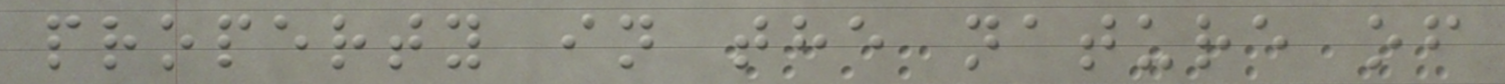property in the nature of
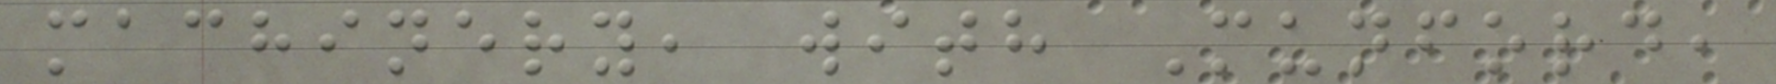machinery, with Munford,
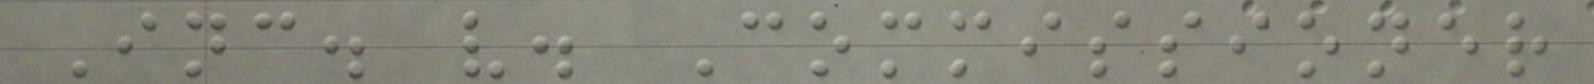Inc. v. Commissioner
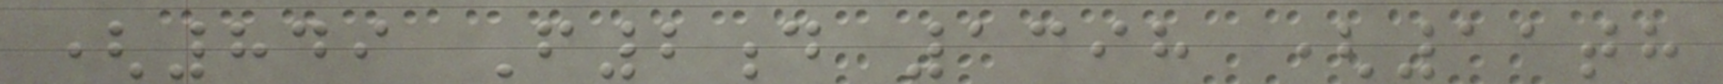(849 F2d 1398 (11th
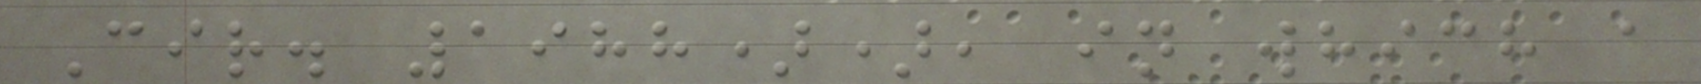Cir. 1988)), in which a
